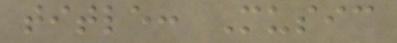title: Music
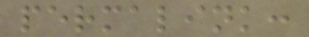permalink:
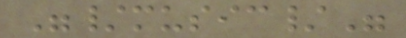"/music/"
